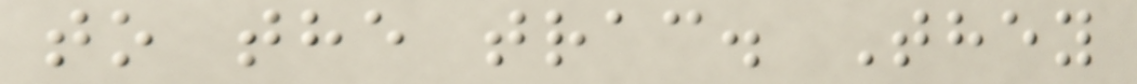to the trac. They
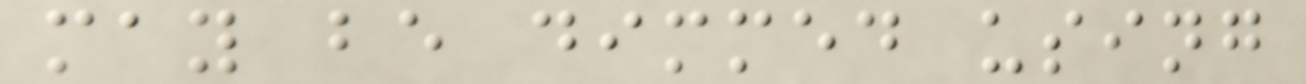may be dimmed using
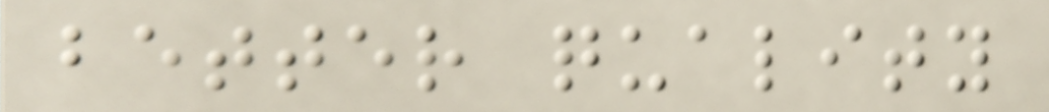better quality
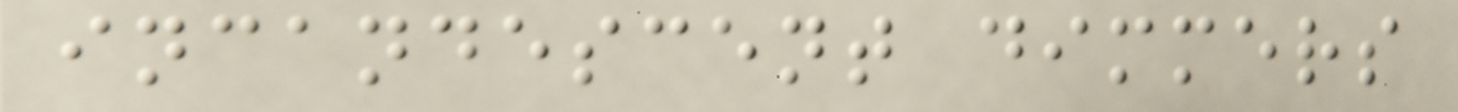incandescent dimmers
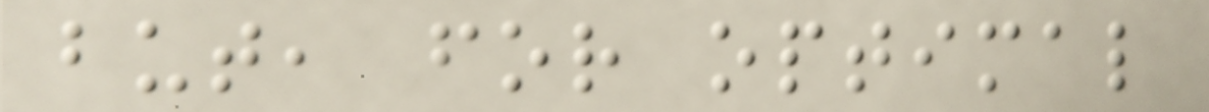but, for optimal
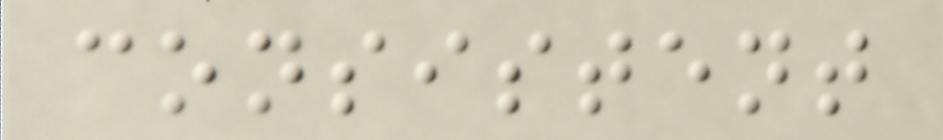consistent
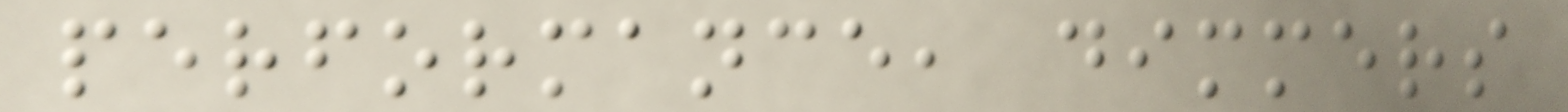performance, dimmers
